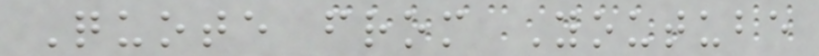Quote from Youtube
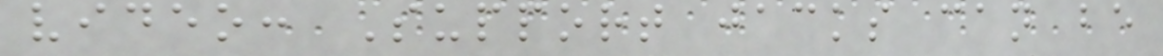video: Support jacks can be
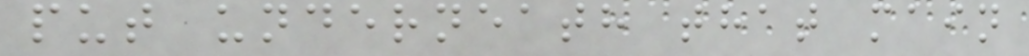put underneath that main
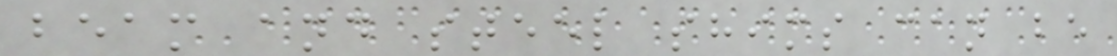beam and steel shims can be
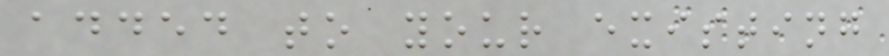added to your existing
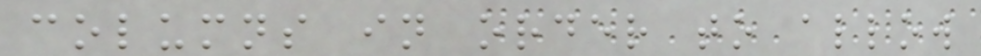columns in order to allow
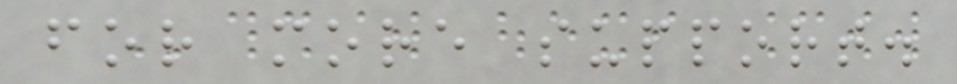for more support.
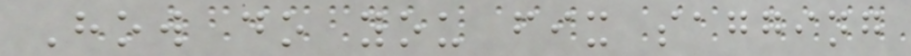How do you fix sagging
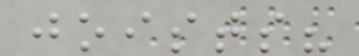joists?
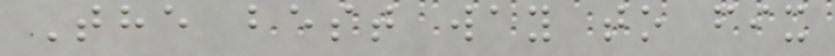The best way to fix
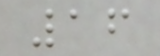16
